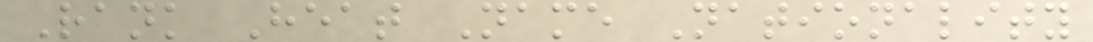Rank Heat Name Nationality
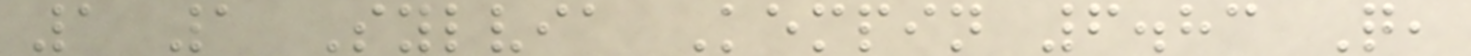1 1 Sylvia Kempin 6.83 Q,
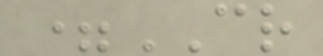=CR
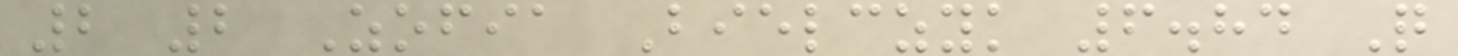2 2 Zofia Bielczyk 6.84 Q
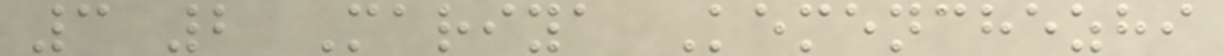3 2 Mariya Kemenchezhi
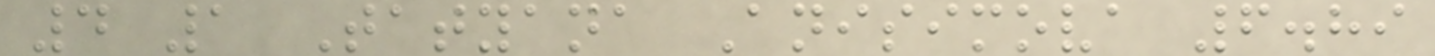4 1 Tatyana Anisimova 6.89
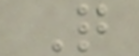Q
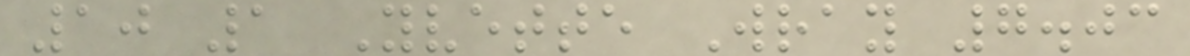10 1 Yvette Wray 7.03
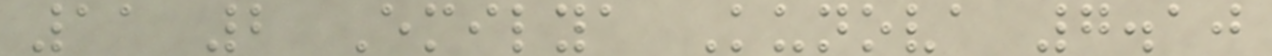11 2 Emilya Kunova 7.10
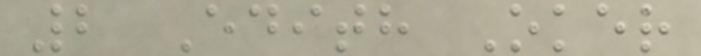2 Edith Oker
